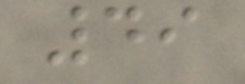49
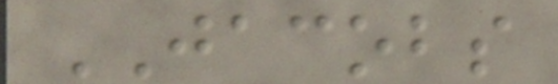JACOBS
